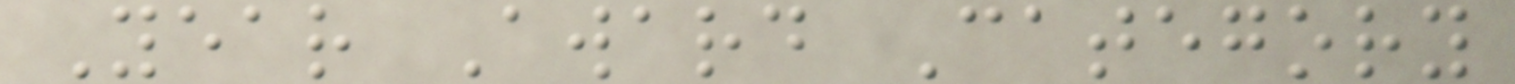Year Award Category
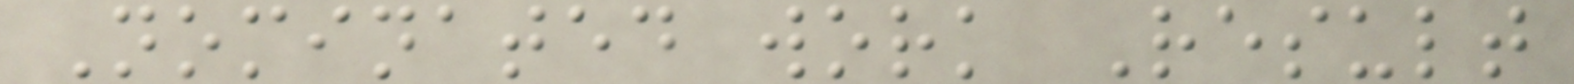Nominated work Result
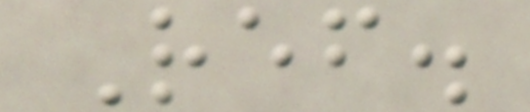Ref.
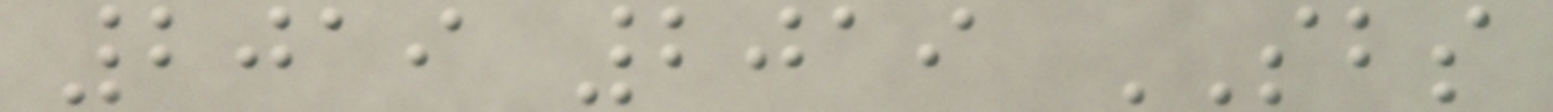2019 2019 SBS
